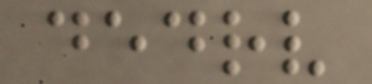dedrv
